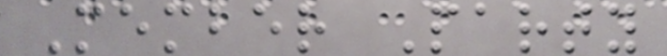Member Party
